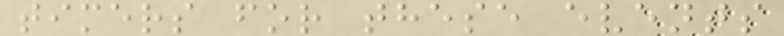timers for these events
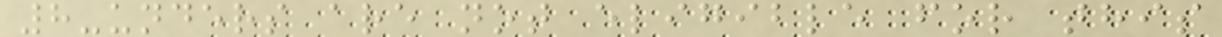8-unders are not eligible for this
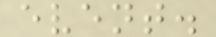event.
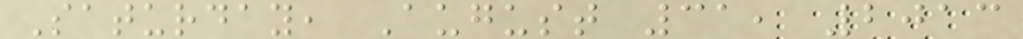Saturday, August 31, 2013
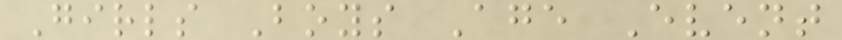Girls Boys Age Event
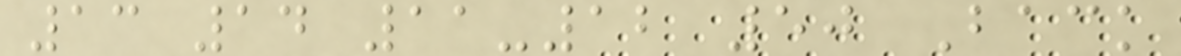13 14 11-12 50 Back
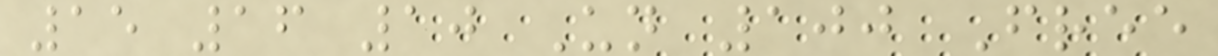15 16 10 Un 100 Free
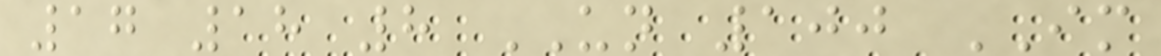17 18 8 UN 100 IM
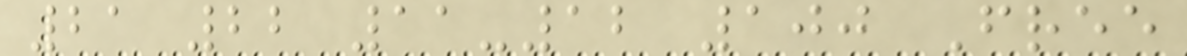21 22 11-12 100 Free
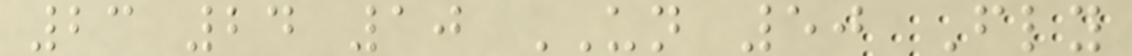23 24 10 UN 50 Fly
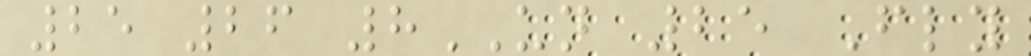25 26 8UN 25 Fly
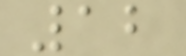12
